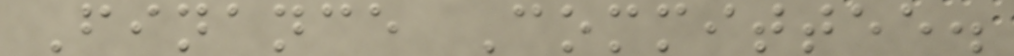Finance Committee.
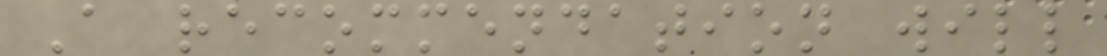A recommendation will
